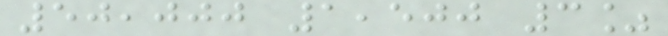50,000 1,500 3%
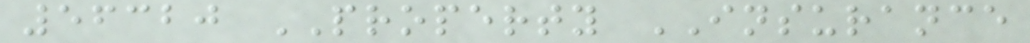56320 PROPERTY INSURANCE
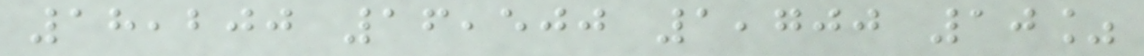18,200 16,500 1,700 10%
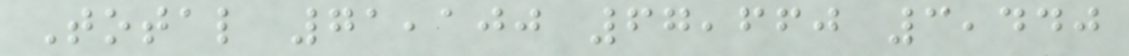Total 71,100 67,660 3,440
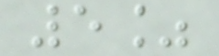5%
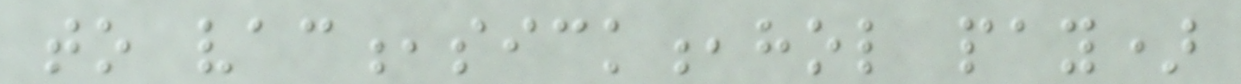to vac,sick,hol pay)
